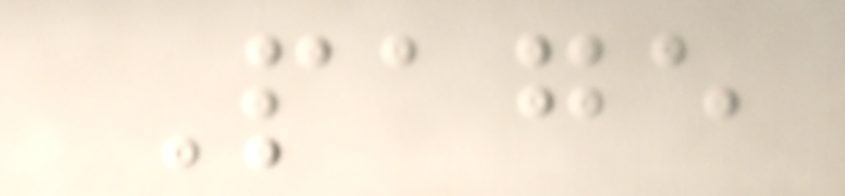Page
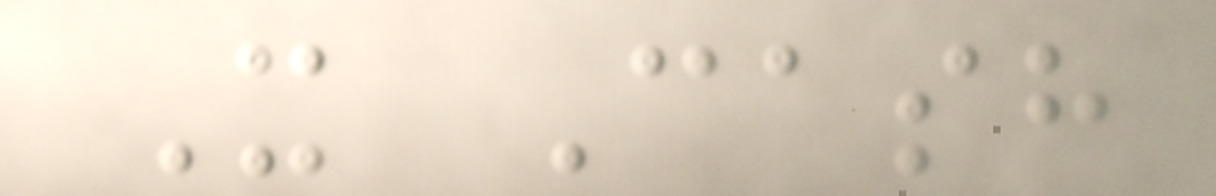X Cash
